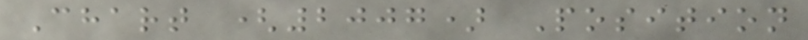Chart (2007) Position
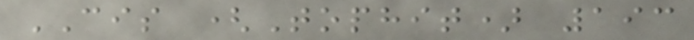CIS (Tophit) 193
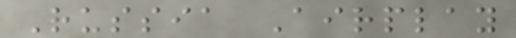Russia Airplay
